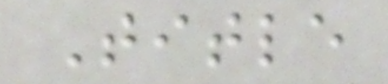Title
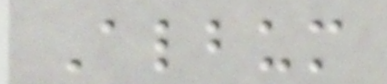Album
